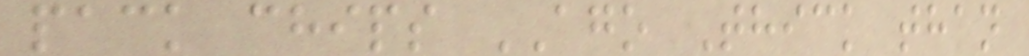pack chips AGO Thick than
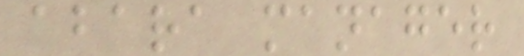abara manager
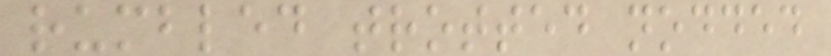rumbled trotted nodded
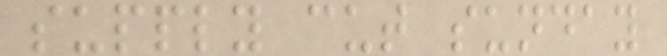supply cut sunday
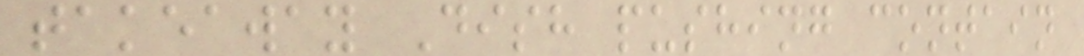takeaway Dish pushing contain
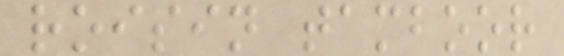roisin tamboor
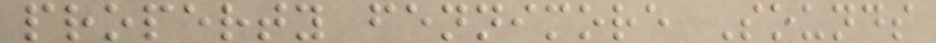property fennimore Sounds
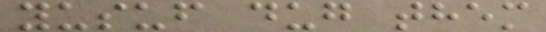yusuf dug them
